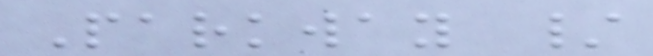Parkway /
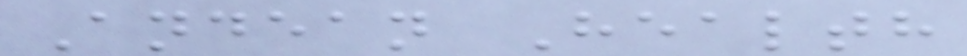Andean Health
